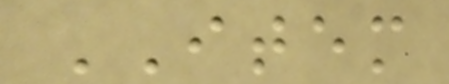ITEM
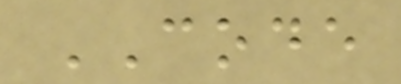CODE
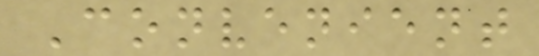Convenient
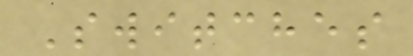Switches
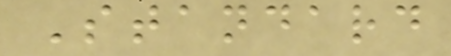Standard
